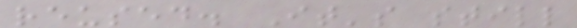reused. It's still
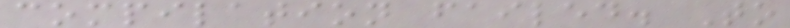compilation failed. To
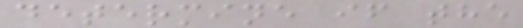determine if the
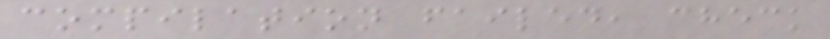compilation failed, check
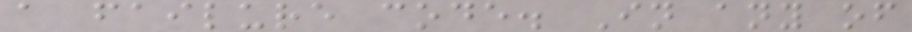a failure code. In any of
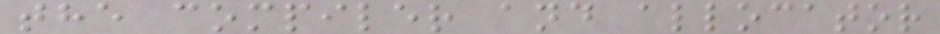the compiler and allocator
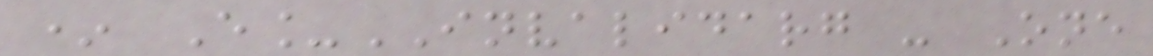* E_INVALIDARG - One
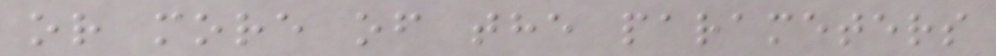or more of the parameters
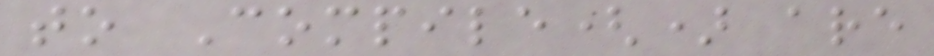to Compile() are
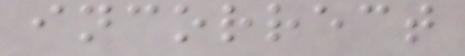incorrect
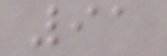91
